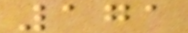171
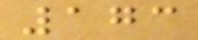173
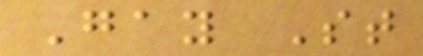Gay St
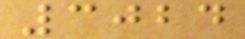3024
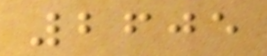2605
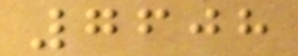7608
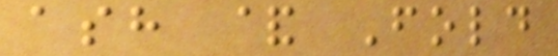ash & Fold
